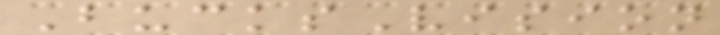BucksVision
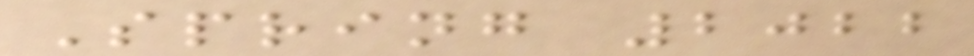Spring 2022
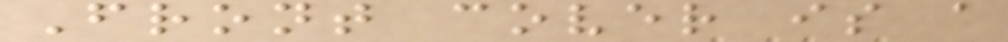Front cover is a
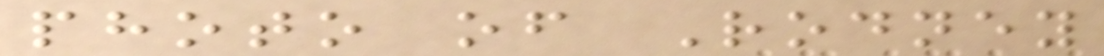photo of Rodney
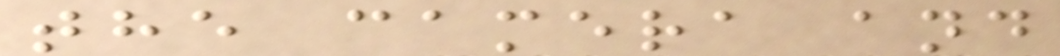the camera and
